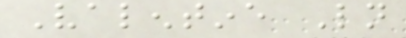Valentine Ln
